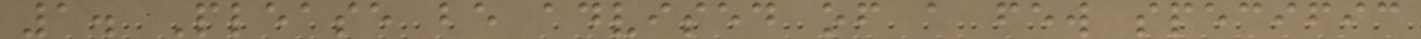1. Please be advised of a few specific
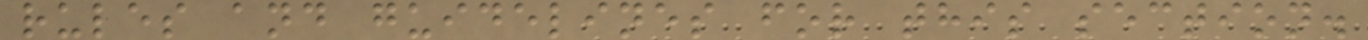rules and guidelines for this section.
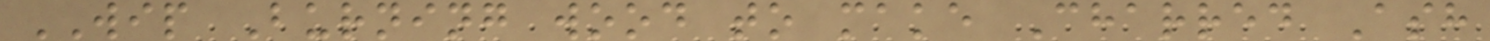WIP Burning wood to make Charred Ash
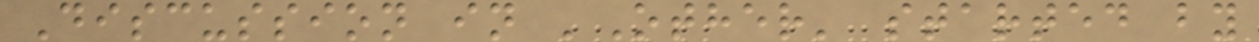Discussion in 'Other' started by
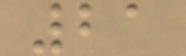21
